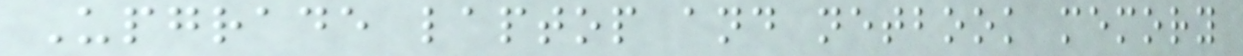Upgrade laptop and netbook memory
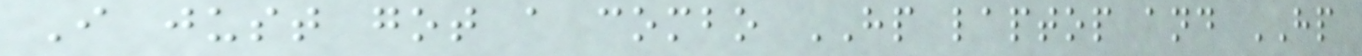I just got a combo HP laptop and HP
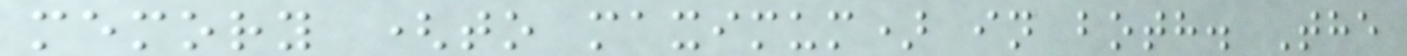memory (to maximum) in both. The
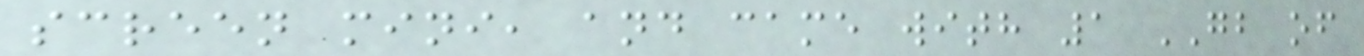screen mini, and came with 1 GB of
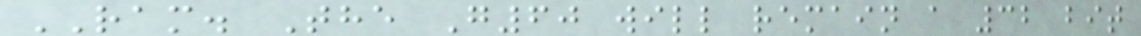RAM. The G60 will remain a 32 bit
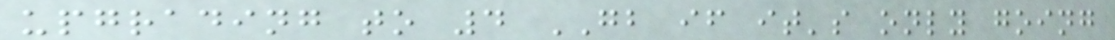upgrading to 4 GB if it's only going
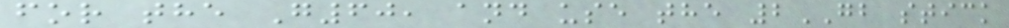for the G60, and use the 2GB stick
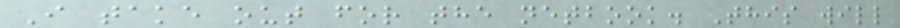I take out for the netbook. This will
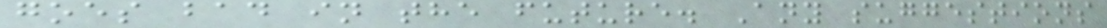goes bad in the future. Any suggestions
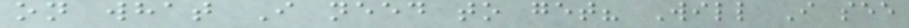on what I need to get? Will I see
